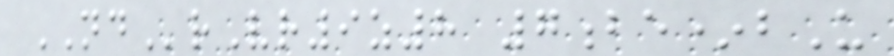NDrVr9z8 7be*bU
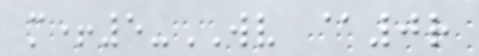m+5-WV @0r
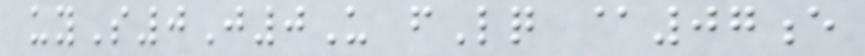uyS0J0U fLq @07e
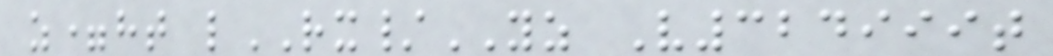z=ht lRX/YZ V324999t
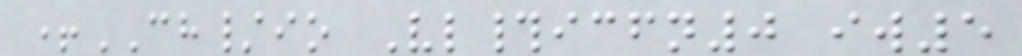+CH/io Vl#icfn0 iw5
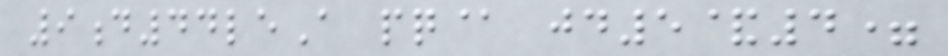9d44leA pq@ jd5&4=
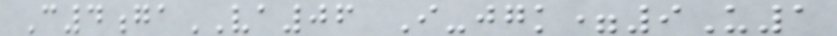C4gaVA06 I-jgk=9U1
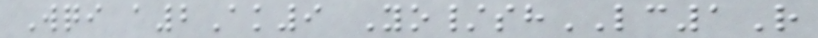Wqi a2Ak9 Yo/shLC1R
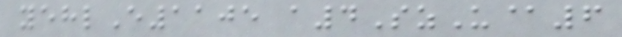yehlE1105 a4SzU@6
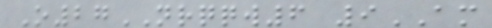O27NRQQW6 9AM
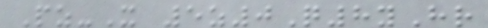Pz-X 5z0Q8yHr
